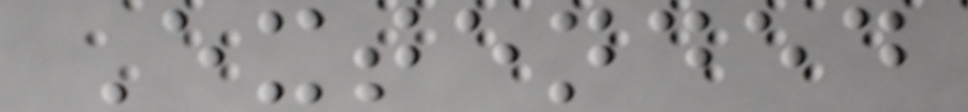Extended
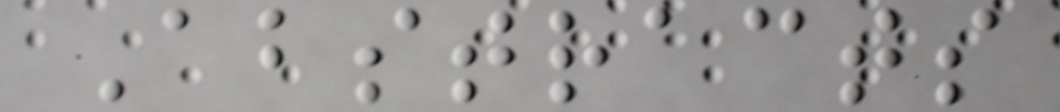Abstracts
